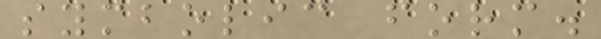symbolic form.
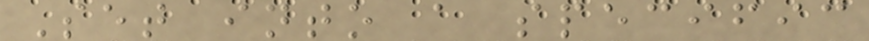Set into a specific
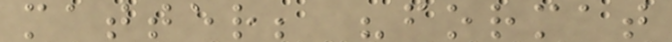matter; "format
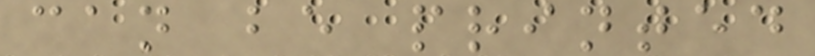can be printed
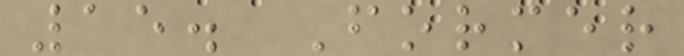15. Former
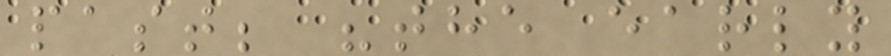past; "the early
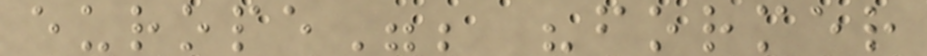europe"; "former
